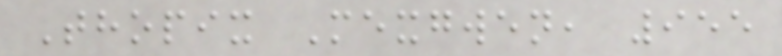Thopix Mexgwen, 955
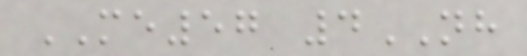ME57 4NH
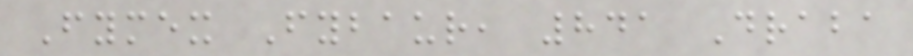Fymex Fybaur, 841 Draba
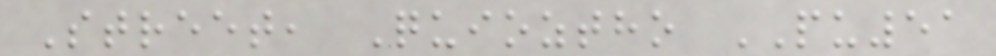Street, Quioztho PU51
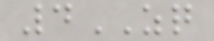4ZQ
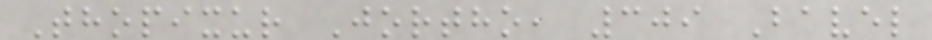Thopixur Jortho, 309 Bavel
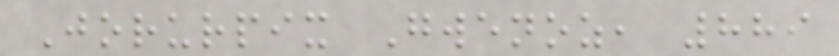Jorurpix Gwenoz, 889
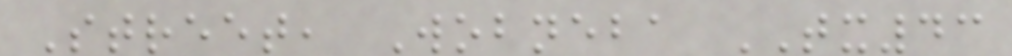Street, Wobneba TX43
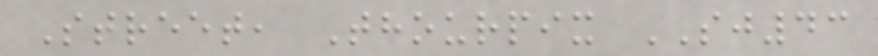Street, Thourpix SJ43
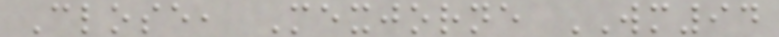Close, Mexjorne WM94
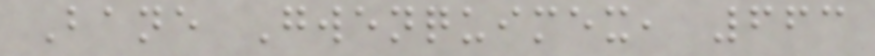Bane Gwenquimex, 663
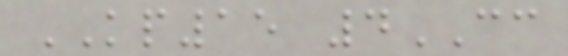KP15 4CC
